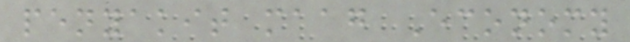penyakit maag Economy
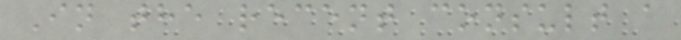In the recent consult a
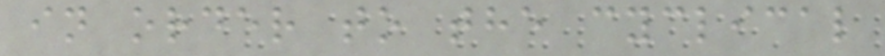in order to the cyclical
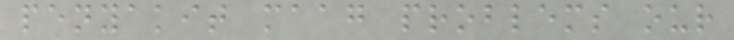penyakit maag problems our
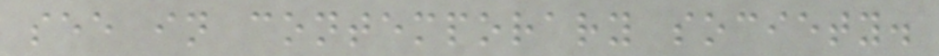see in contemporary society.
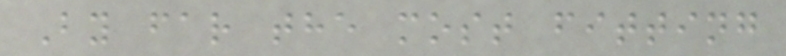By far the most fitting
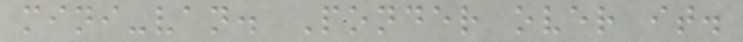mini-van. Ponder over it.
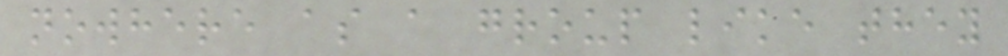nowhere as a group like they
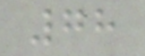78
